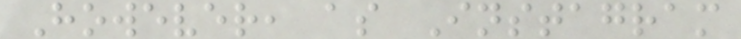However, as Instagram
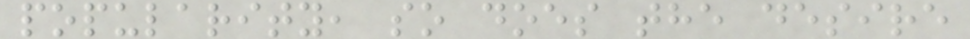popularity, so does the desire
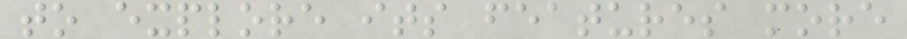to explore its features more
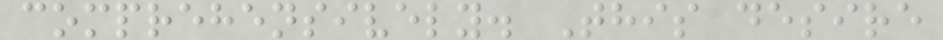comprehensively. This desire
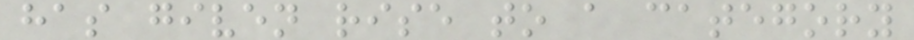has given rise to a category
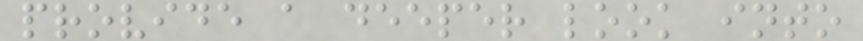provide a deeper look into
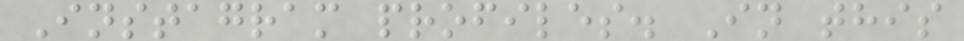Instagram profiles. In this
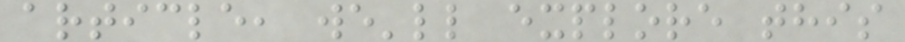article, we'll explore this
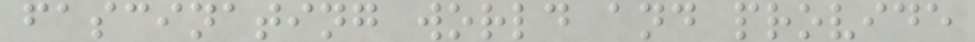fascinating world and provide
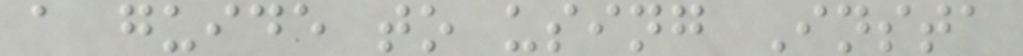a guide to using Insta
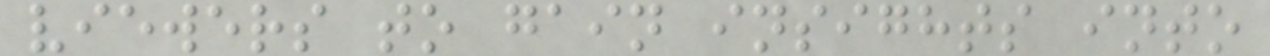viewers to gain insights into
